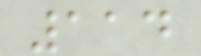114
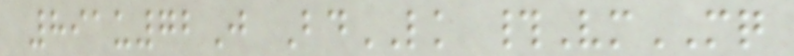891u72J BdLK #VmMQ
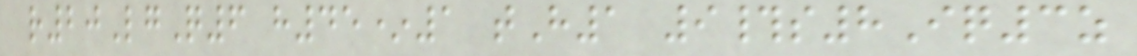r20LgQ6 h45*1 tH1 9#s8Iq3z
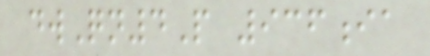dwQn4P 936ia
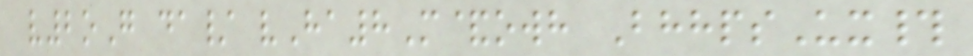v2oG da/ vHa8M&owh BhhpsUx#
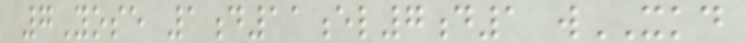7Yose 1d11el7d1 wXKD
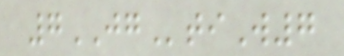7JGtiW7
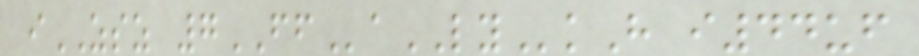iZSZ 7FFaLYkH i44uf
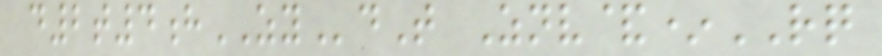d2t4hZYdT Znv&*RQ
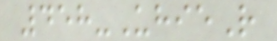458-UhieR
